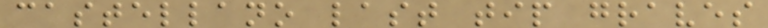castellano last tip graves
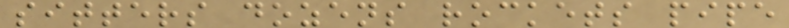sitters dozens rockets pipe
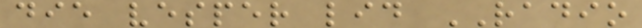die vesper lid RADIO
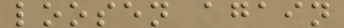loosen again
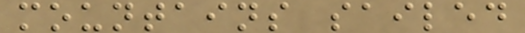mountains sailed
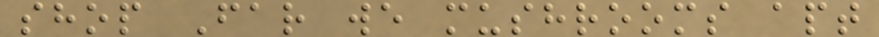shop Far we mushrooms apt
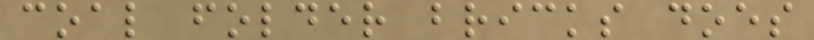coal folder bricks does
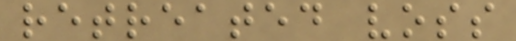retreated voss
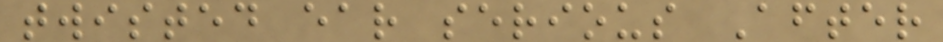twisted ear serious After
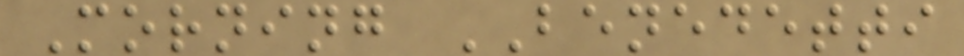Morning BENEDETTI
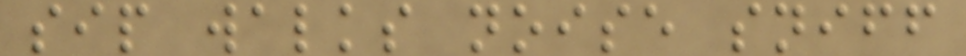sip walks noise sniff
